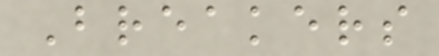Breakers
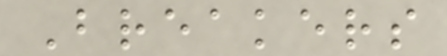Breakers
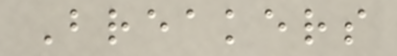Breakers
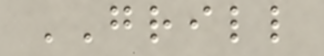GRILL
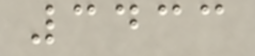3433
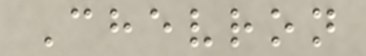Chevron
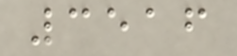3516
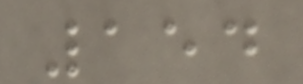154
